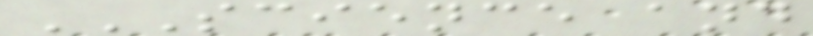SCIENCE AND
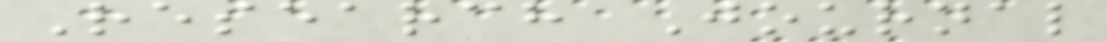Research Journal
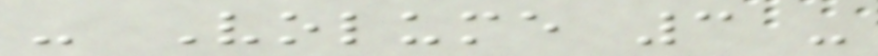- Volume 3 -
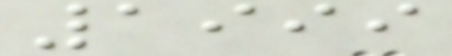1999
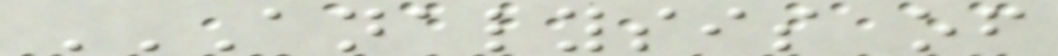ANALYSIS OF
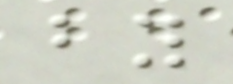by
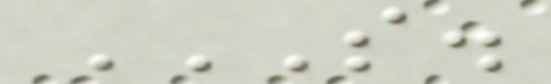S.
